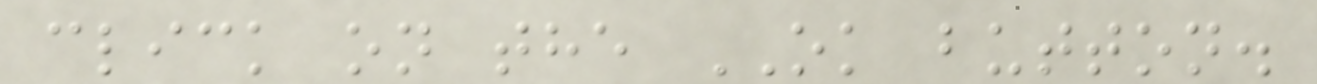click on the OK button.
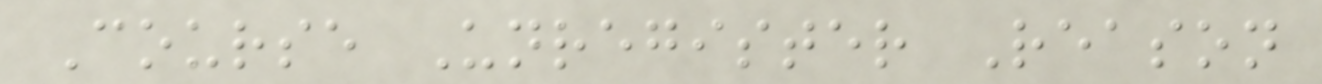Course Unregister Reason
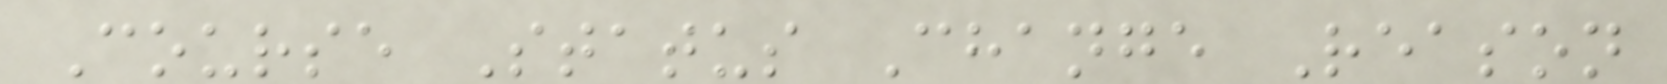Course Status Change Reason
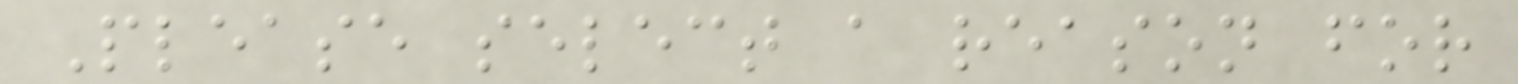Please select a reason for
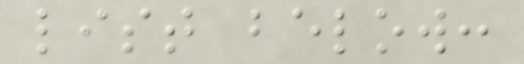list below:
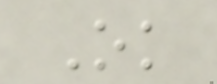Ok
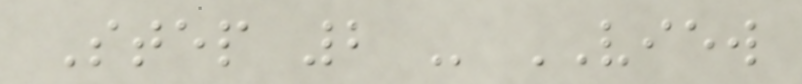Step 2 - VIEW
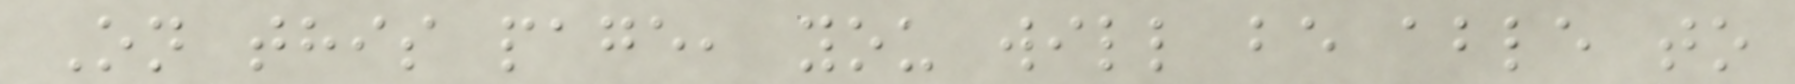On this page, you will be able to
